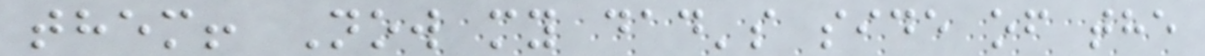them! Now my dad's side of the
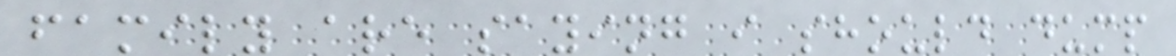family are saying i should dump
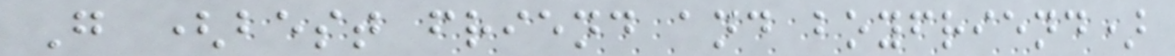G (best friend and boyfriend)
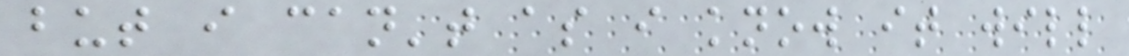but i can't as i know it will
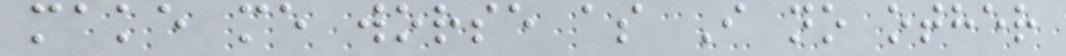make me worse as I no other
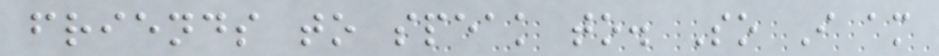friends to speak to. So I am
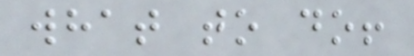what to do!
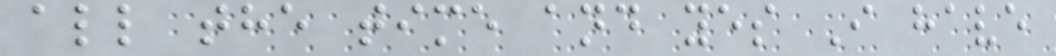all the time and yes I have
